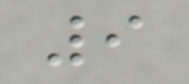9
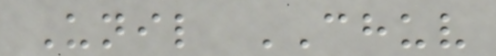Unil CHUV
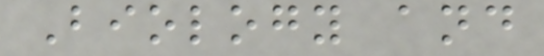Biology and
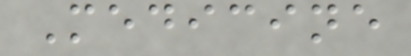Medicine
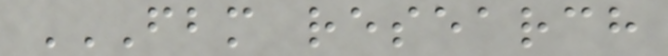FBM RESEARCH
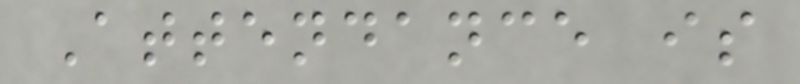Attendance is
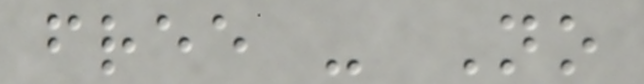free - No
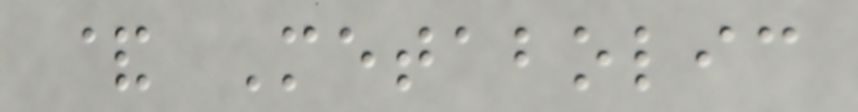& Metabolic
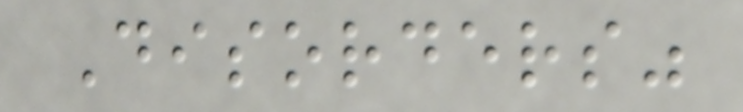Disorders"
